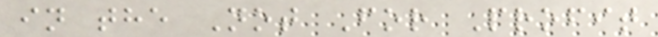in the Not For Profit
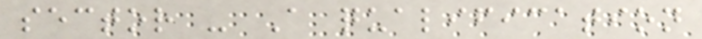sector - A qualification
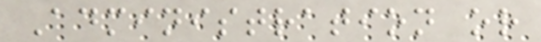Administration or
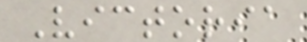Victoria
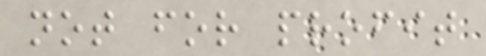not for profit
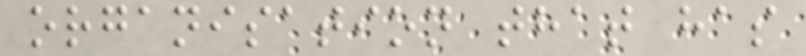organisation that has
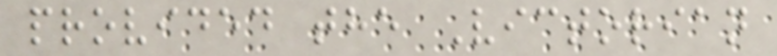provided the Victorian
